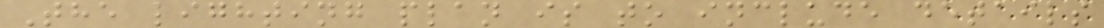The lighting plan is to include details
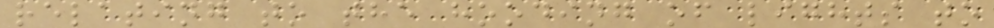relating to the hooding of lights to
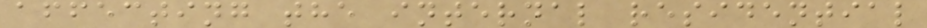affecting the internal residential
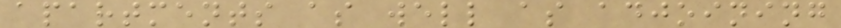apartments as well as adjoining
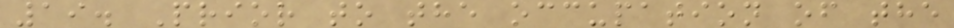19. Prior to the occupation of the
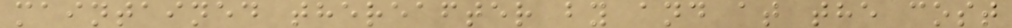maintained thereafter by and at the cost
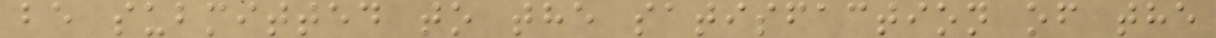be submitted to the satisfaction of the
